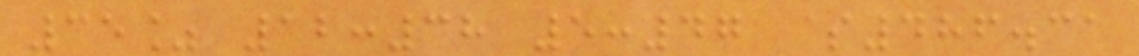35% 12:38 5:47 $486.31
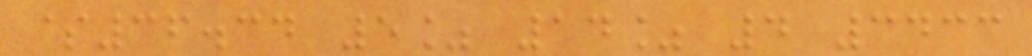$36.34 5% 14% 4 3433
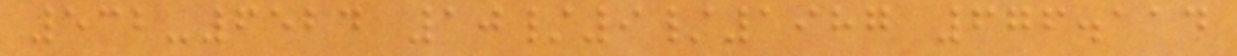532-6524 10/9/1987 676.114
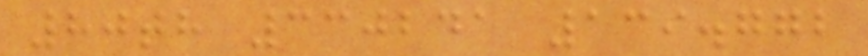80th 330241 139.772
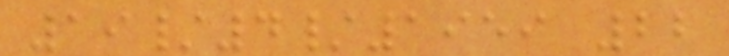19/4/1959 22
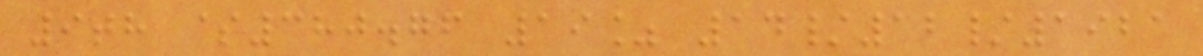9th $380.76 19% 14/12/1921
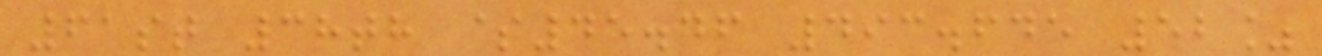61st 38th $45.46 493.645 52%
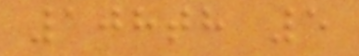108th 5
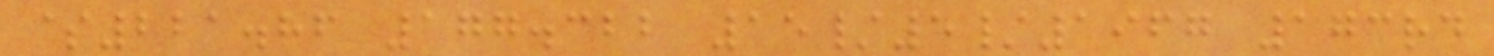$221.86 177.322 15/5/1967 173rd
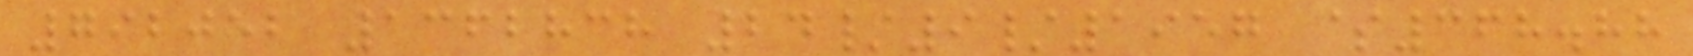792052 1362838 24/9/1957 $368.88
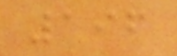196
